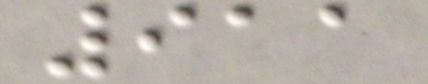911
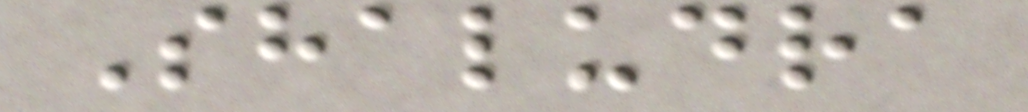Shaludra
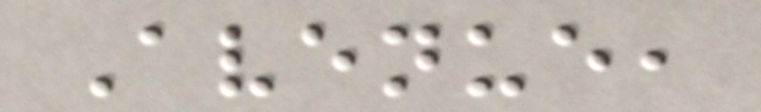Avenue,
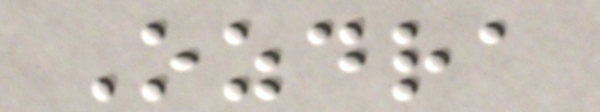Ozdra
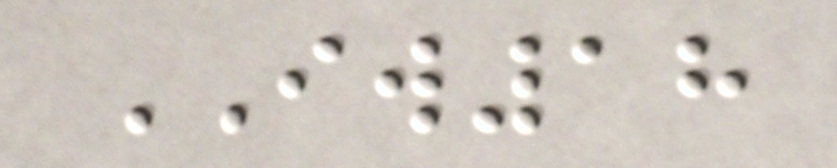IW18
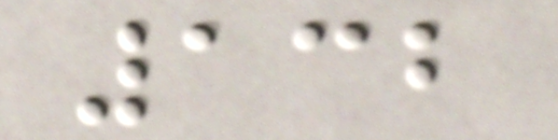132
